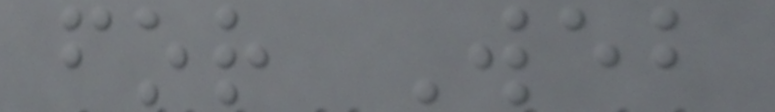for Web
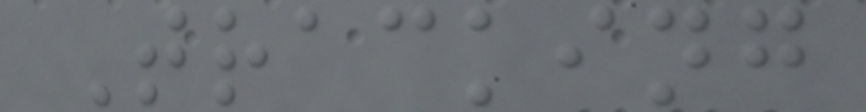Tracking
